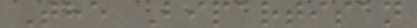The Bipartisan
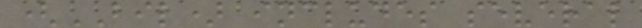(BIL) includes several
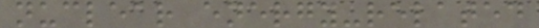nuclear energy-related
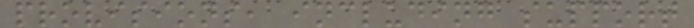provisions, including support
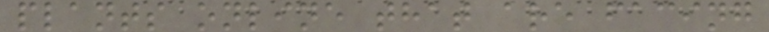plants online that are facing
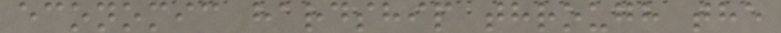economic hardship through the
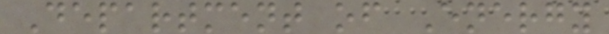Department of Energy
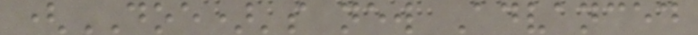(DOE)'s new Advanced
